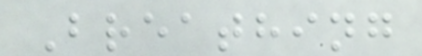Breathing
